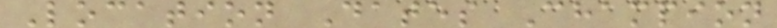Location Dates Champion
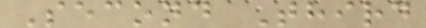Second Third
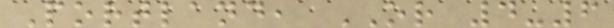Portland, OR 4-6
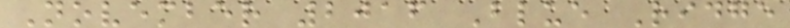November 2016 Blue Ridge
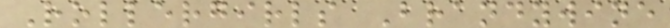Rollergirls Brandywine
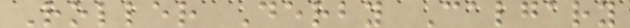Roller Derby Calgary
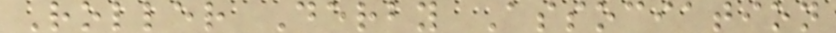Roller Derby Association
